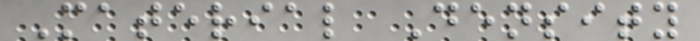Material Density
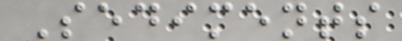Sediments
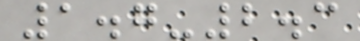1.7-2.3
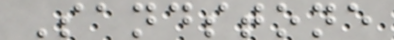Sandstone
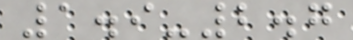1.9-2.7
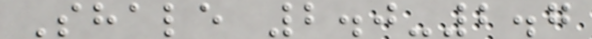Shale 2.0-2.7
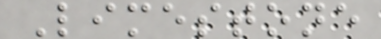Limestone
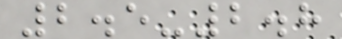2.5-2.8
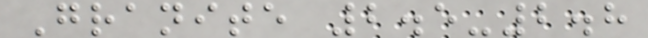Granite 2.5-2.8
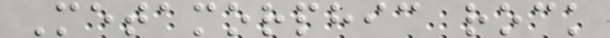Metamorphic rock
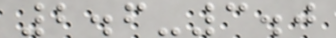2.6-3.0
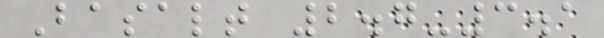Basalt 2.7-3.1
